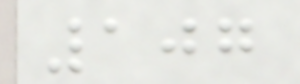107
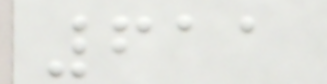611
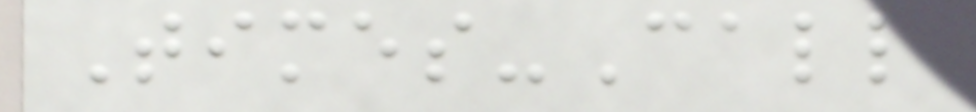Times-Call
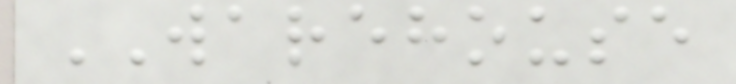WAREHOUSE
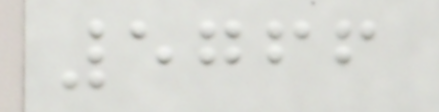5766
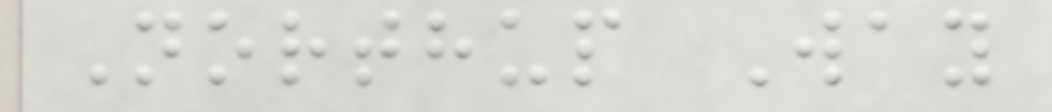Northup Way
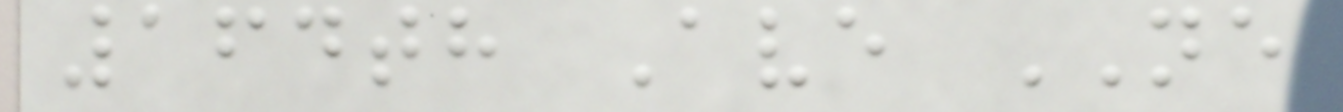164th Ave NE
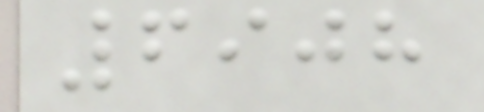6908
